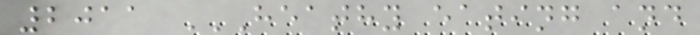2011 HEATHY EATING AND
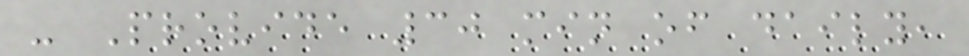- Provide 30 min of daily,
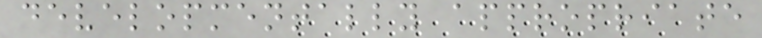developmentally appropriate
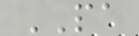PA
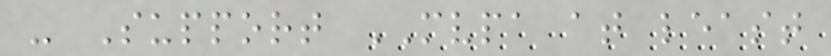- Support MVPA at least
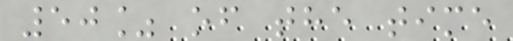50% of the time
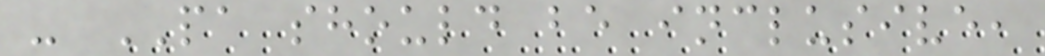- PA should be inclusive,
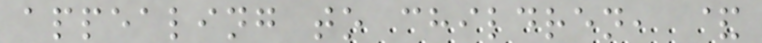appealing to children, &
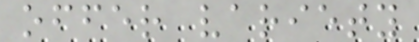offer variety
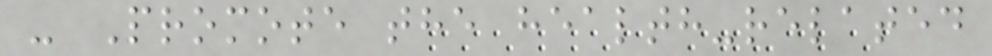- Promote the health-related
